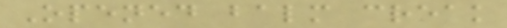Opened balm creak
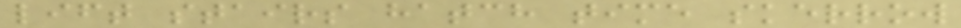lift stairs hatch time skerrow
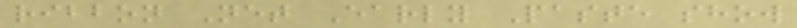ribbon Net Early Paste show
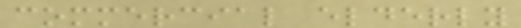commercial elderly
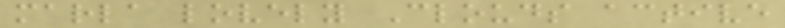marla lovely Clouds active
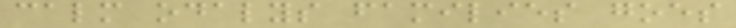calm odalys families goes
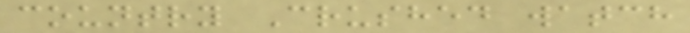country Crushed watch
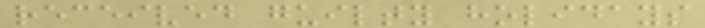received guilty holidays
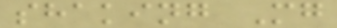shaking Mg
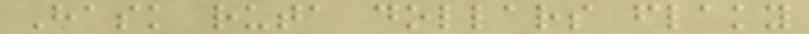Hask ruta dollars flaky
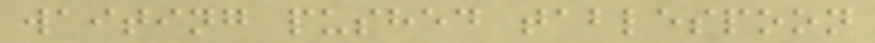waiting pushed tablespoon
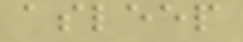asleep
